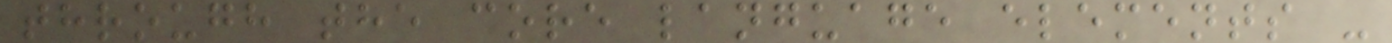through the core language elements -
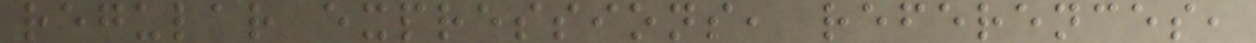regular expressions, references,
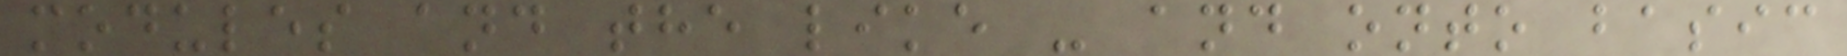modules and the like - and onto basic
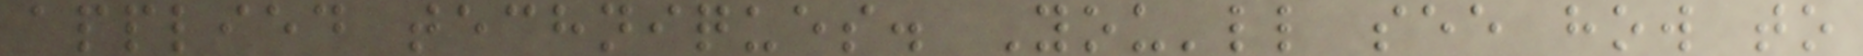applied techniques. You'll see how to
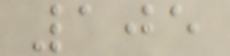105
